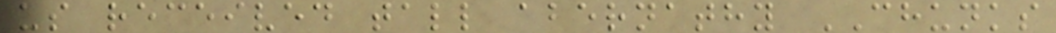us received tall abernathy CHUNKS
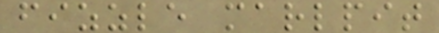fizzle marlpit
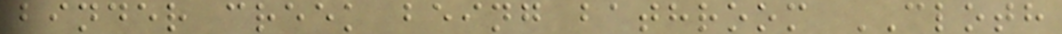binder creek being bathroom CLOTH
